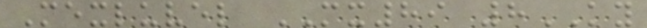Mexluvel MX89 8KY
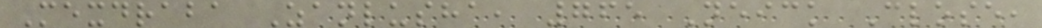Mexdraba Zanlusha, 765 Neick Close,
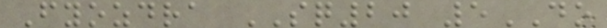Fyozdra SQ20 5DO
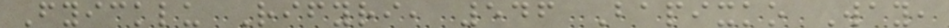Fyicklu Rifyri, 546 Bapixko Way,
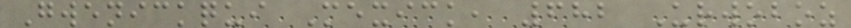Gwenickqui Mexick, 682 Urwoboz
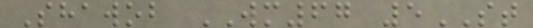Shawob WM67 5ST
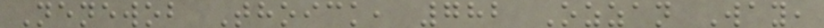Nenewob Thoick, 782 Ozzan Way,
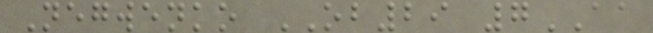Negwenko OB29 7AA
